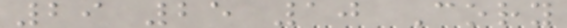29 25 10 Cory
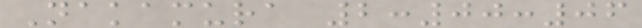Nakamura 2:00:06
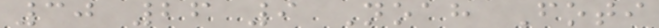30 26 9 Noah Foti
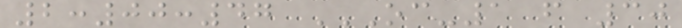2:00:47 OC-1 F 30
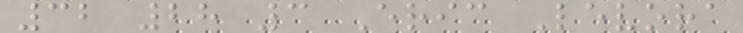32 28 3 Eric Levora
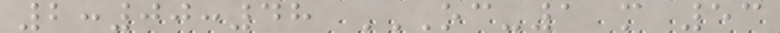2:00:48 OC-1 M 53
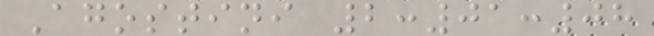Agostini 2:01:08
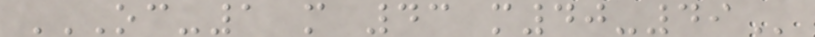OC-1 M 43 M40-49
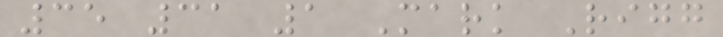35 31 1 Mark Rigg
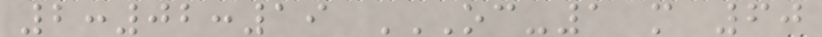2:02:19 OC-1 M 60
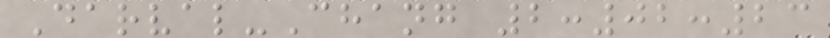Darval-Chang 2:02:23
